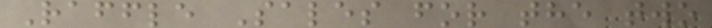Raffle Sales for the two
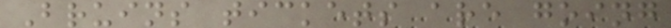Bruins tickets are going
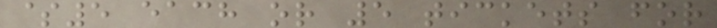$5 each or 5 tickets for
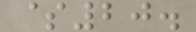$20.
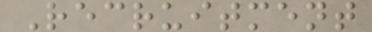Recruitment
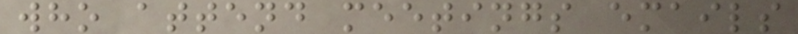who attend meetings emails
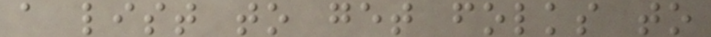a list to get folks to
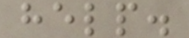help.
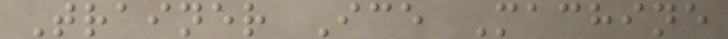Trainer Ice Machine
